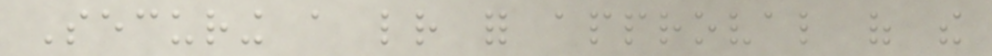Securing a letter for approval of the
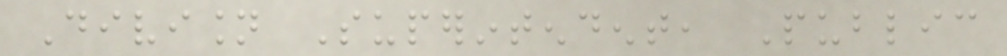Division Superintendent, Public
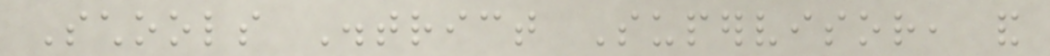Schools District Supervisor, and
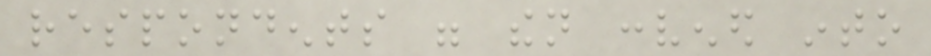respondents were then convened into
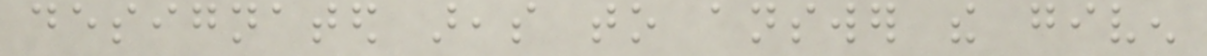designated areas to answer the given
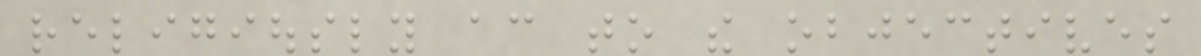religiously according to the objectives
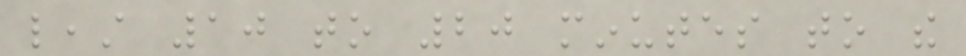least 10 to 20 minutes to the
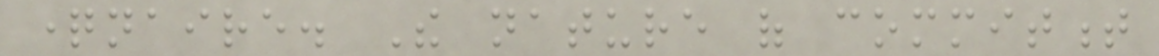questionnaire. The nature of commitment
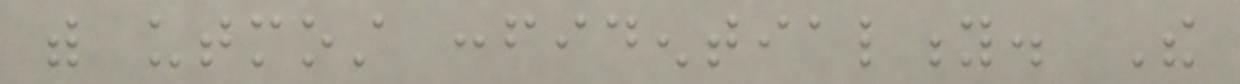with utmost confidentiality. The
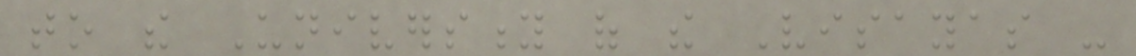to the University of the Visayas -
